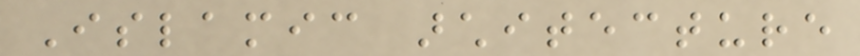Islamic architecture
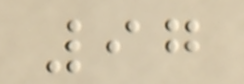97
